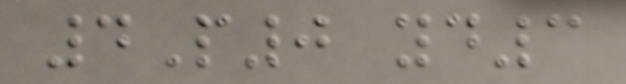4P0 yd3
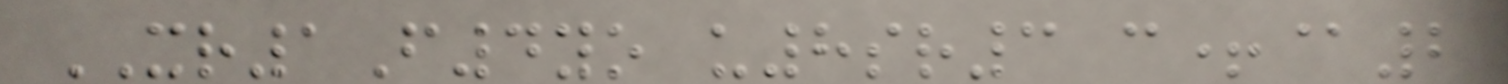XR1F4yo u8sr3 c+@2
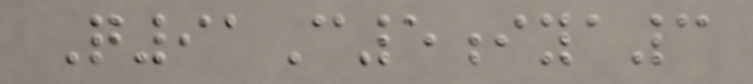Q91C5iya3
